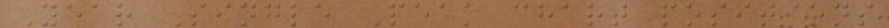Year Single Peak chart positions
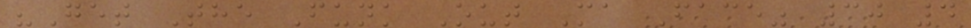"Get The Funk Out Ma Face" 30 4
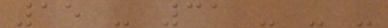15 - 31 - - -
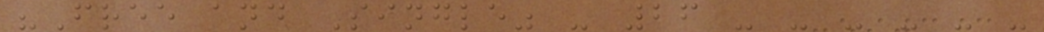"Free and Single" - 26 - - - - - -
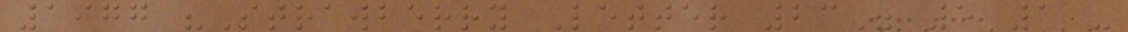1977 "Strawberry Letter 23" 5 1 -
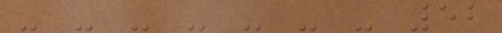- - - - - - - 52
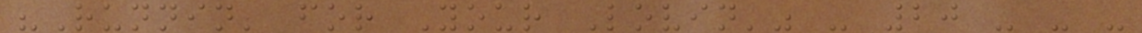"Runnin' for Your Lovin'" - 20 - - -
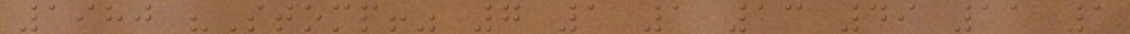1980 "Stomp!" 7 1 1 13 49 11 1
